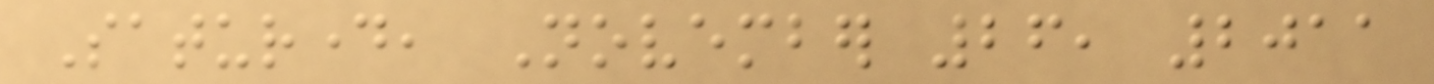Saturday, November 26, 2011
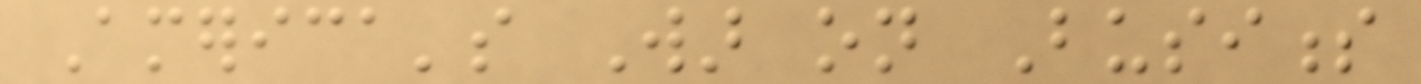America's War on Business
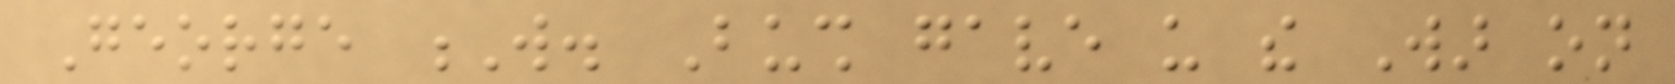George W. Bush gave us the War on
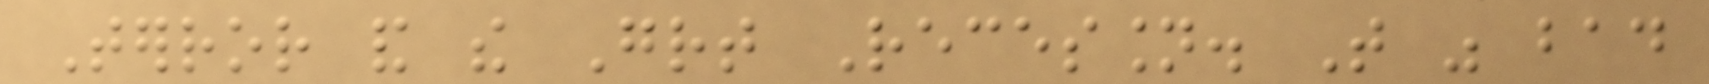Terror and the Great Recession. That was bad
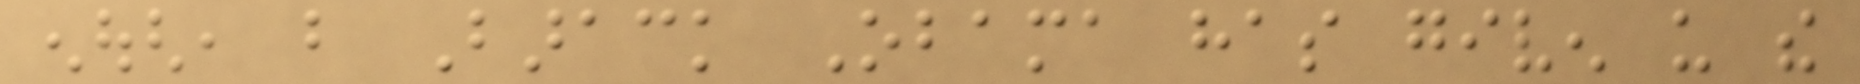enough, but Barack Obama has given us the
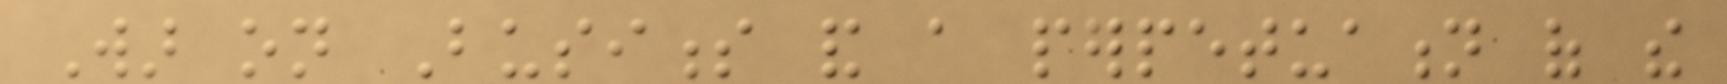War on Business and a perpetuation of the
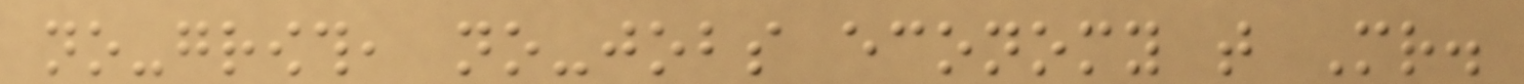no-growth, no-jobs economy that Mr.
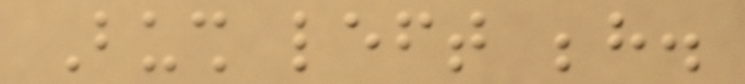Bush left behind.
